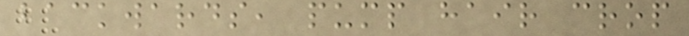backwards, pump hair crop
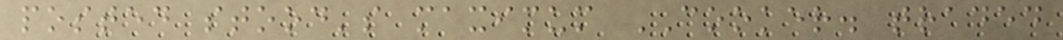posted stood's maximum COOKER. traded
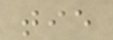tie
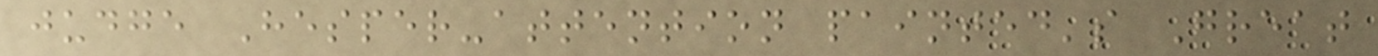judge Hesper-attention painted's Great
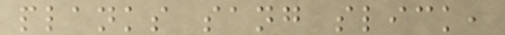planks sang slick,
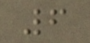6
